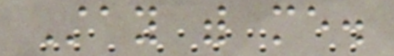Stay with me.
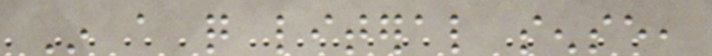In a quite literal sense,
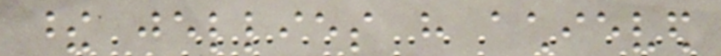these jellies have achieved
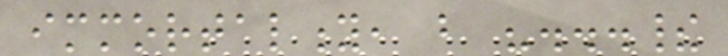immortality, but "...their
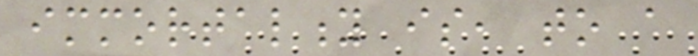immortality is, to a
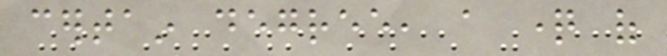certain degree, a question of
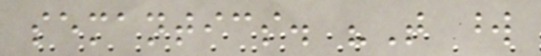semantics. "That word
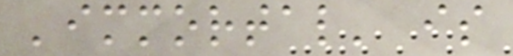'immortal' is
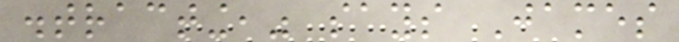distracting," says James
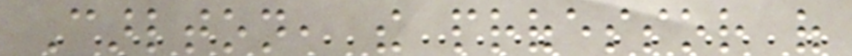Carlton, the professor of
